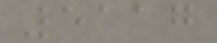5117
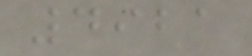4921
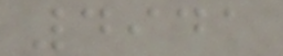4941
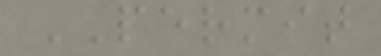PERMIT
